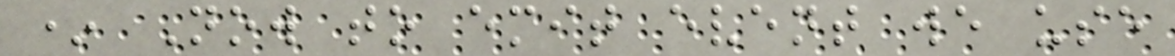* Now to emit event we use
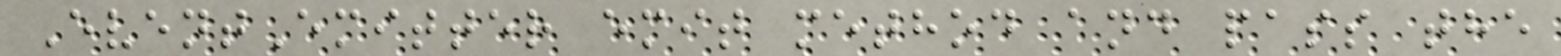EventEmitter emit method and pass the
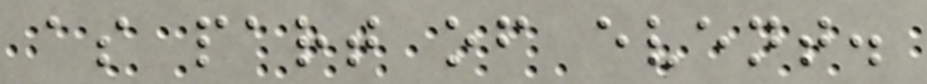as part of event.
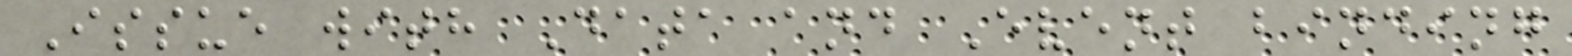Issue with Data and Event binding
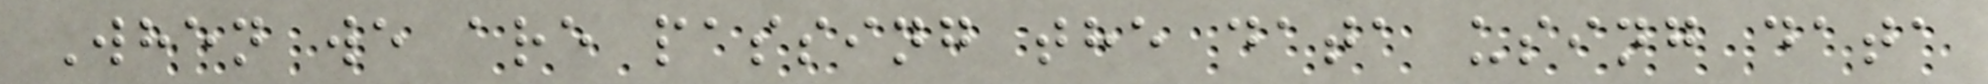When we are passing the data using data
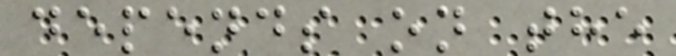depends on the
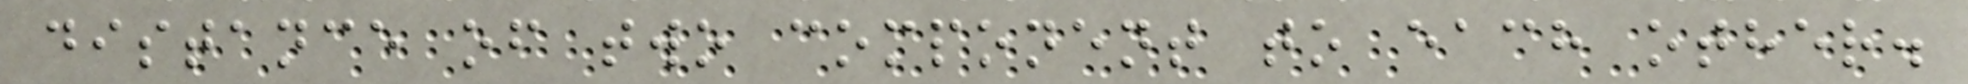distance of two component to each other.
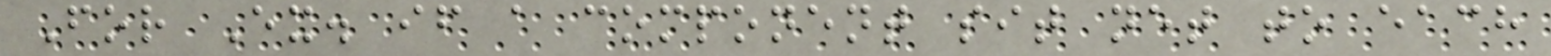For Ex. if a component sit net to each
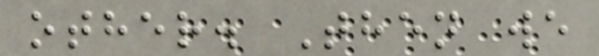other. Then we
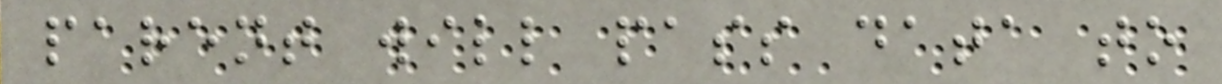parent will pass data to
